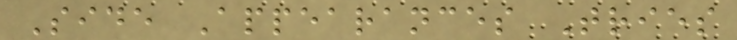Side Appearances Tries
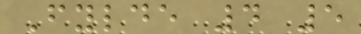Fylde 4 5
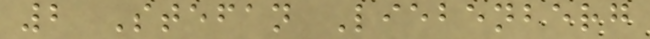2 Stefan Liebenberg
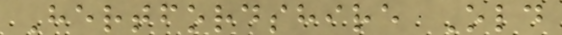Hertfordshire Old
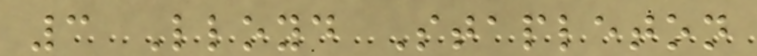3 Lloyd Stapleton
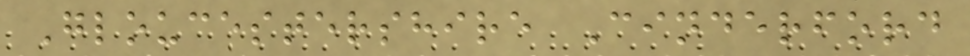Gloucestershire Cinderford
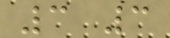3 3
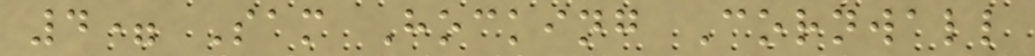4= Sam Hocking Cornwall
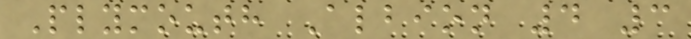Plymouth Albion 4 3
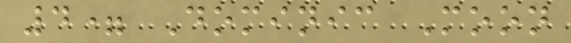4= Dominic Moon
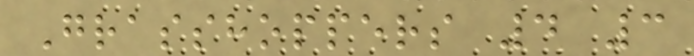Grasshoppers 4 3
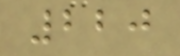220
